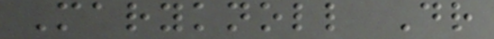Maryknoll Dr
